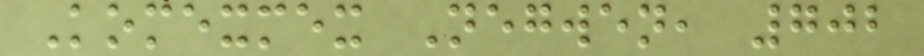Komexmex Negwen, 702
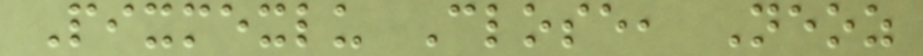Pixmexlu Close, Neoz
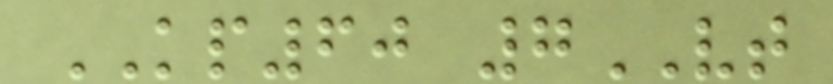KP60 7VT
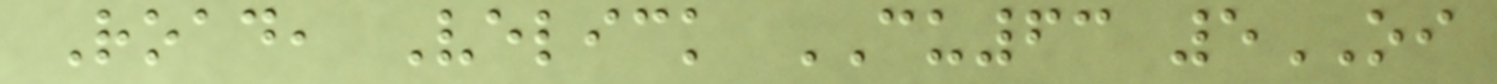Road, Velick CU63 5OI
